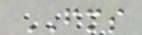FMS
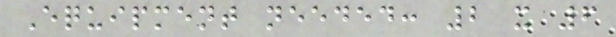Equipment needed: 2 x 6
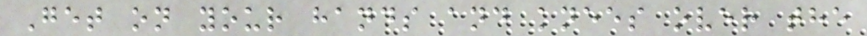Get on your hands and knees over the
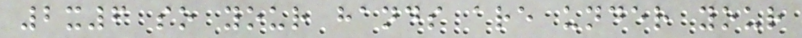2x6 so your hands are under your
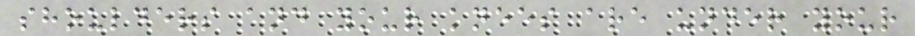shoulders and your knees are under your
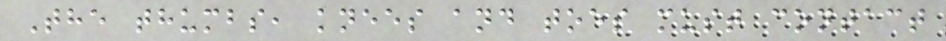The thumbs, knees and toes must contact
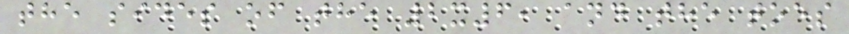the sides of the 2x6, and the toes
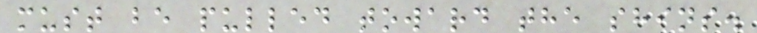must be pulled toward the shins.
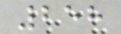258
